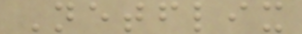Netflix
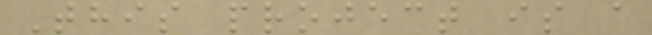This project is a
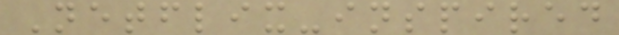Netflix-inspired
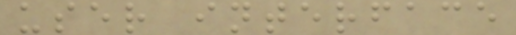user interface
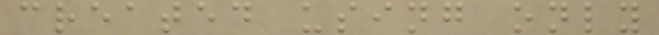created using only
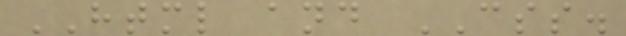HTML and CSS.
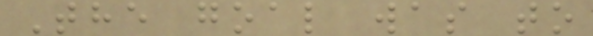The goal was to
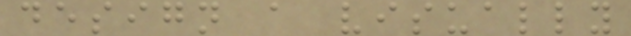design a visually
